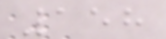158
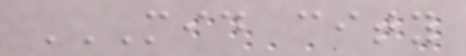MID CITY
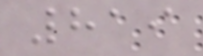819
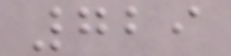729
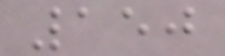150
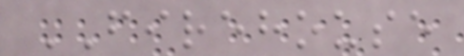FIREHOUSE
